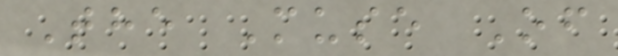The Muse Of
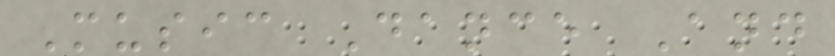Music Dance And
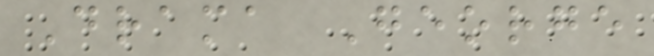Drama George
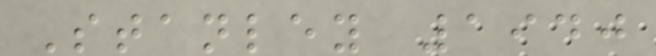Stanley 1940
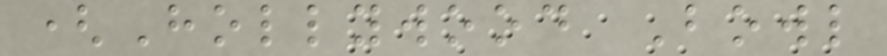(Hollywood Bowl
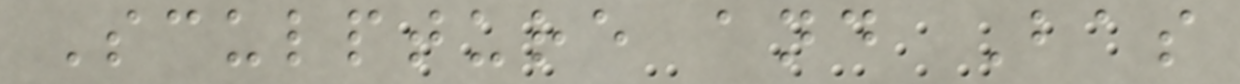Sculpture and Bas
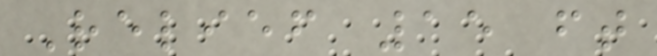Relief 15 ft
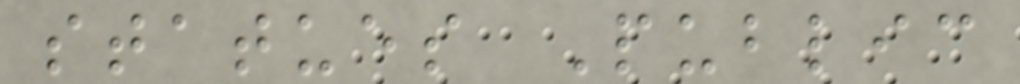statues Public
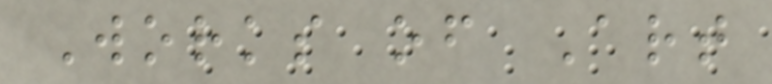Works of Art
